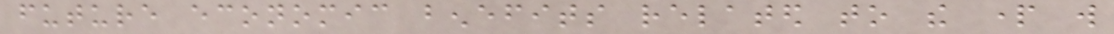future economic benefits related to the part will
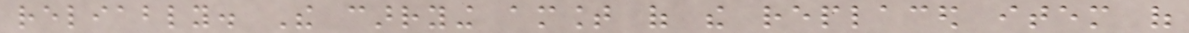reliably. The carrying amount of the replaced item of
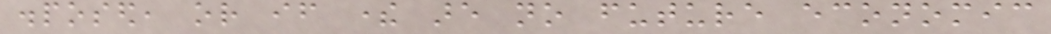disposed, or if there are no future economic
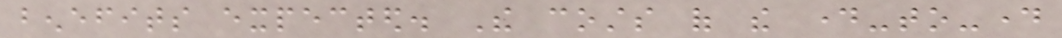benefits expected. The costs of the day-to-day
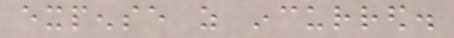expense as incurred.
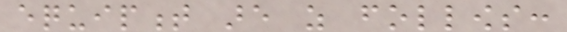equipment are as follows:
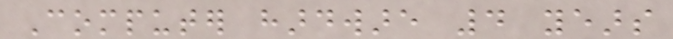Computer hardware 4 years
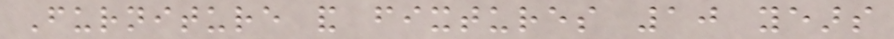Furniture and fixtures 10 years
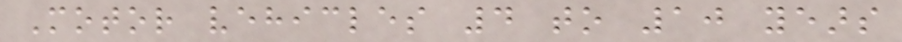Motor vehicles 4 to 10 years
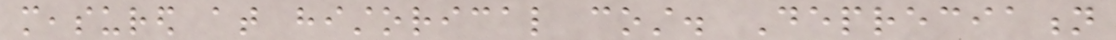measured at historical cost. Depreciation
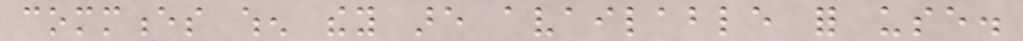commences when they are available for use.
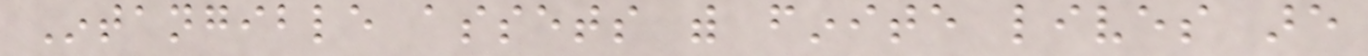Intangible assets with finite lives are
